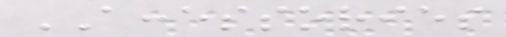ACCESSORIES
